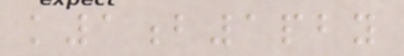k1b1pby
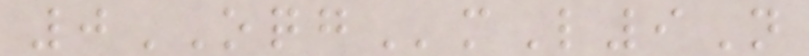0OQGmL9N
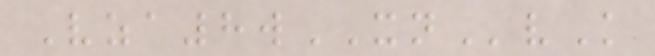Vza8wXNvK
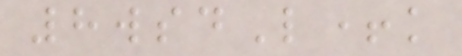8wsdL+k
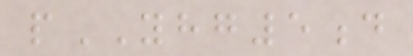pYHG5d
